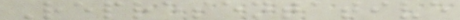Representative
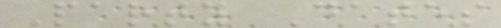Party Dates
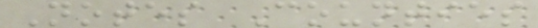Notes Counties
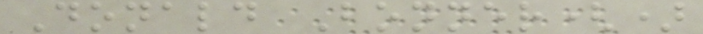Donald Bonner()
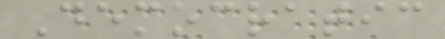Democratic
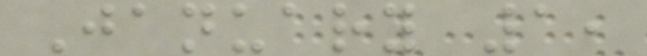January 1,
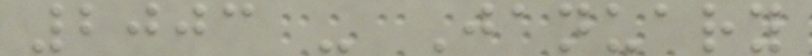2003 - January
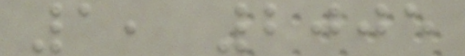1, 2005
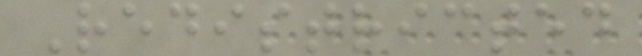Redistricted
